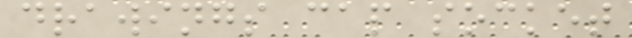drawings cap socket
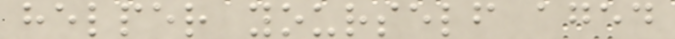helper yourself aged
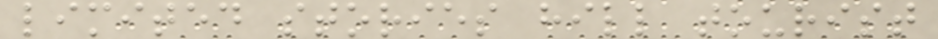limited stories hill tourist
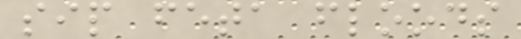sip feta floods
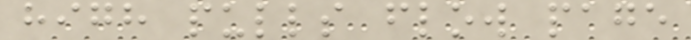high pulls flow page
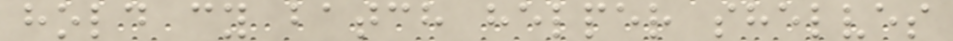hold cy batch helper shelves
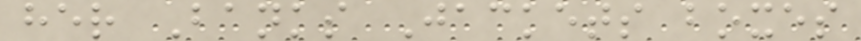her Banks Jackets boxes
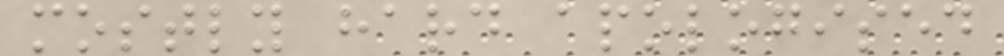mostly hard apologised
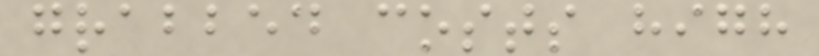grabbed costs high
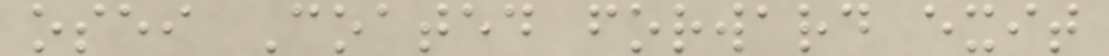osei Coated forward exit
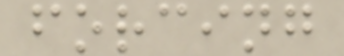forcing
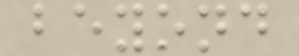beyond
